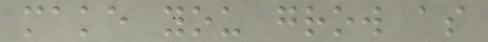make you grow as
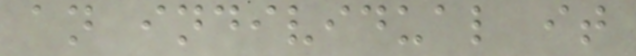an individual it
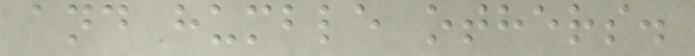and humble others.
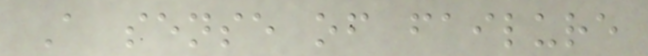A sense of failure
